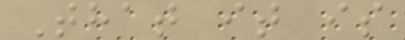That it is
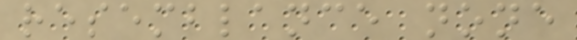resemblance none
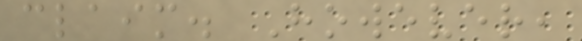claim. However,
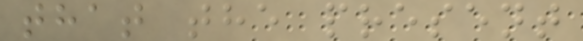that the present
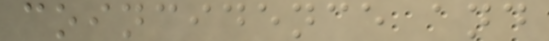coincidence and
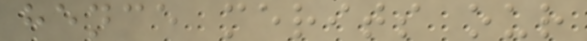hence merits our
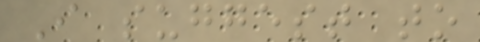I suggest to
